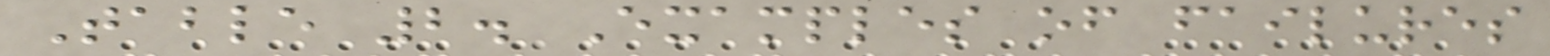Table 2. Examples of failures
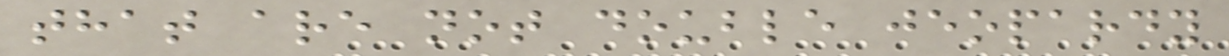that are not double jeopardy
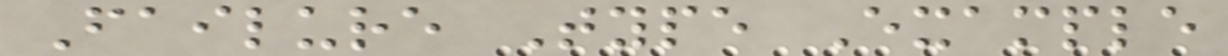Failure Type Example
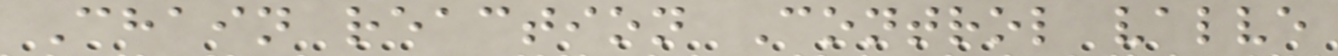Chain reaction Control valve
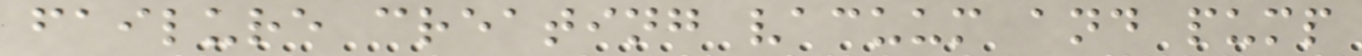failure creating vacuum and pump
